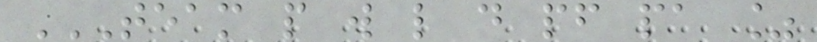TEAM P W L D PF PA %
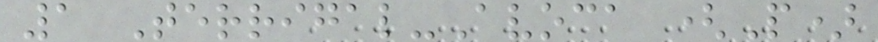1 Terrigal-Avoca (P)
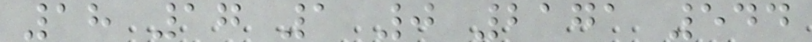18 17 1 0 2171 544
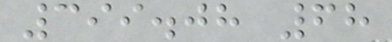399.08 68
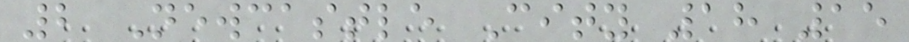2 Newcastle City 18 15
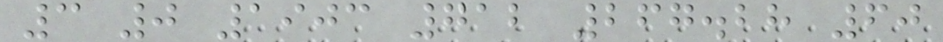3 0 1903 712 267.28 60
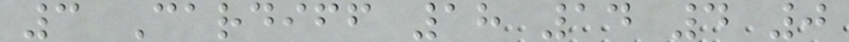3 Cardiff 18 14 4 0
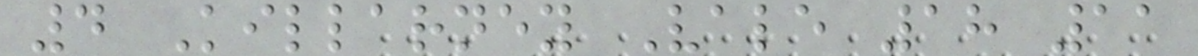4 Killarney Vale 18 11
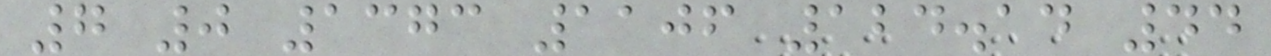7 0 1373 1106 124.14 44
